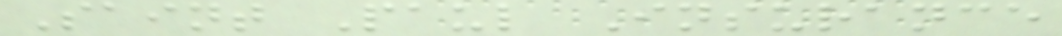Saint Paul Insurance
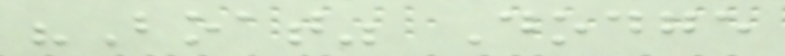"Boat" Dodge
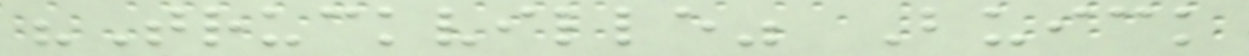"Truckville" Buick
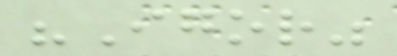"Igor"
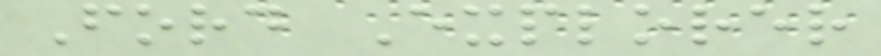Ford Explorer
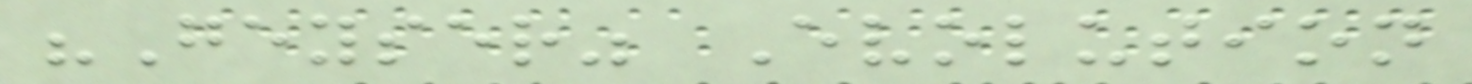"Geyser" Evolution
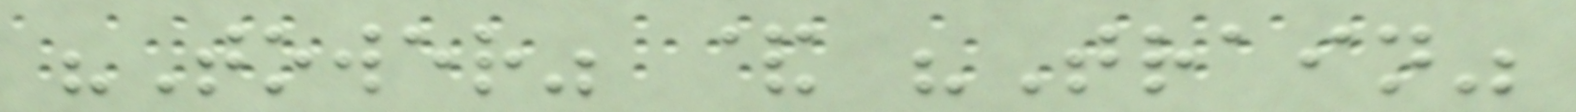"Tower" & "Train"
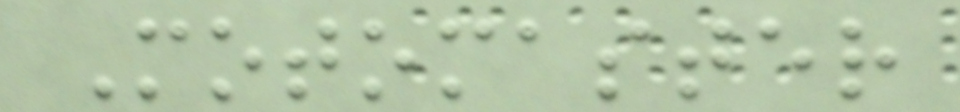Motomaster
